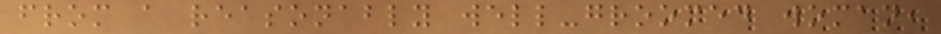from a reasonably well-groomed woman,
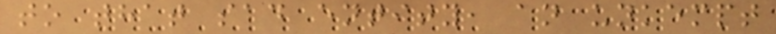to that sad entity, an unkempt
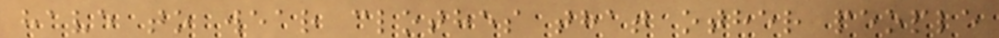have to wear clothes that other people
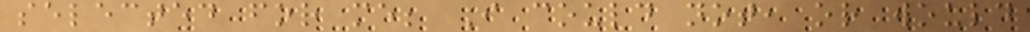selected for me; I could not, or would
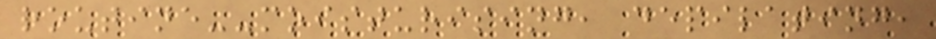routine--moisturising, depilating,
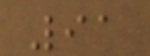91
